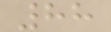88
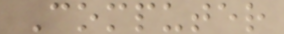Computer
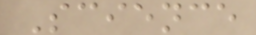Science
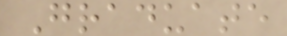Graduate
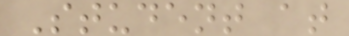Student at
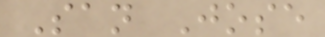San Jose
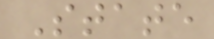State
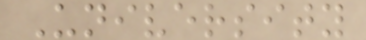University
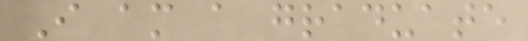I am a graduate
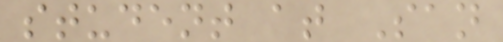student at San
